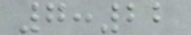7:22
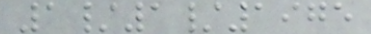1/1/1975
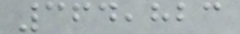364,823
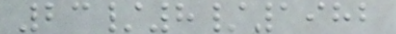23/8/1982
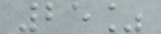25%
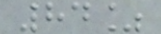84%
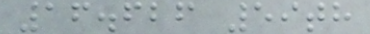16.626 59th
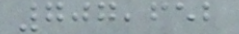707,652
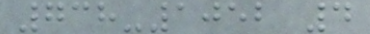738-1052 4
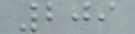209
